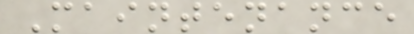Maintenance
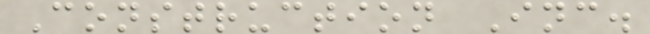Construction Inc.
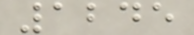1245
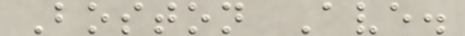Boston Ave.
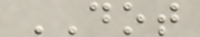DOT
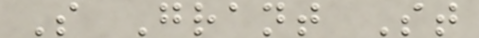S Grant St
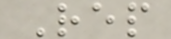Rep
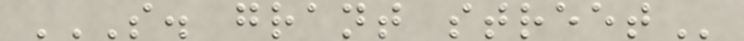S. GRANT STREET
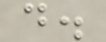d.
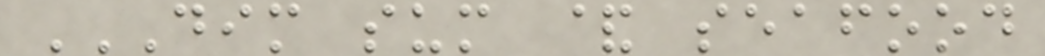DIM SUM & SEAFOOD
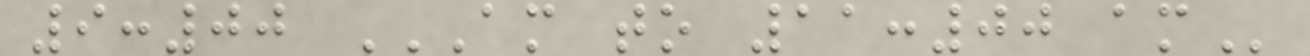9:00 AM TO 11:00 AM
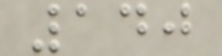140
